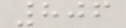806
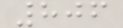806
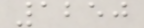1250
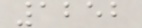1252
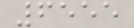6555
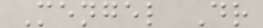Mengel Dr
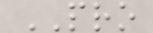PRO
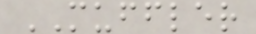MUFFLER
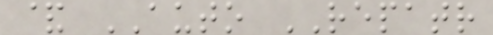& AUTO REPATR
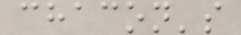chacon's
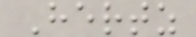Hertz
